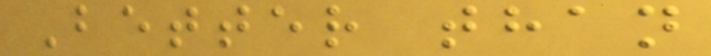Better than
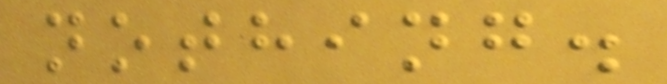nothing.
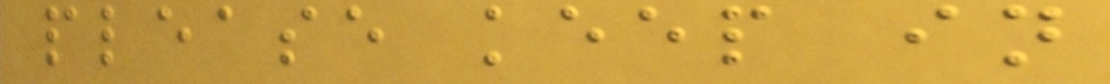please keep in
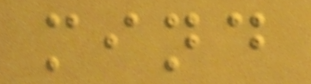mind
